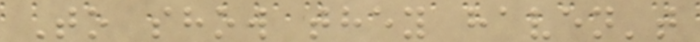To show they haven't
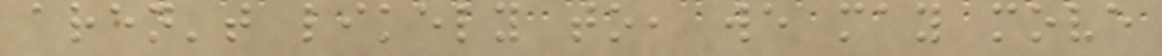aren't likely to, we may move
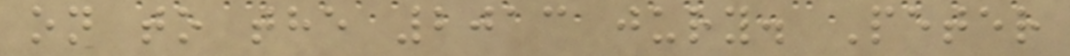on to the 2013 jury. Peter
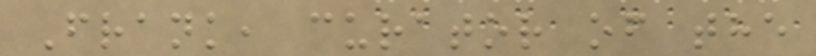Frank, curator of the
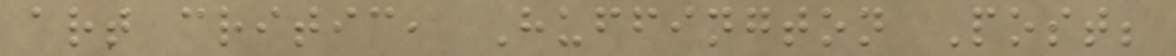art critic, Huffington Post;
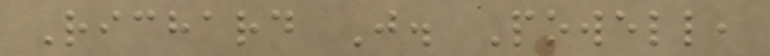Richard J. Powell,
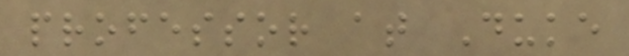professor at Duke
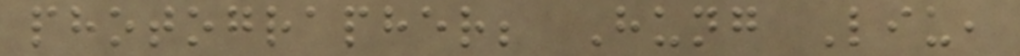photographer; Hung Liu,
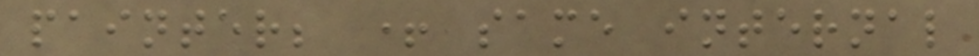painter; + same internal
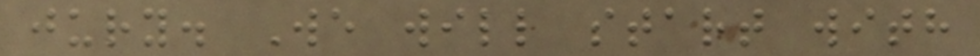jury. We will start with
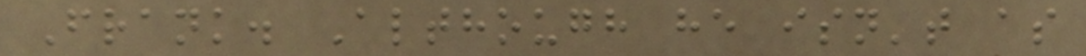Frank. Although he isn't as
